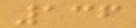136
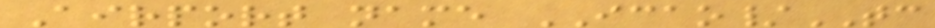Airport name ICAO/TC
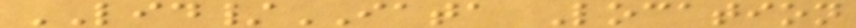LID/IATA Location
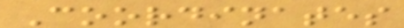Coordinates
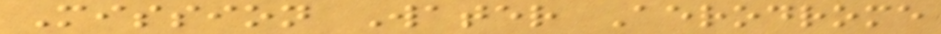Mission Water Aerodrome
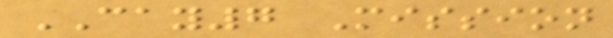CAY7 Mission
